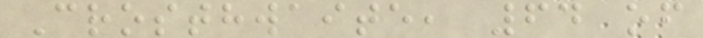Crosthwaite, 64 of
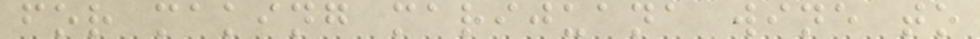for making marijuana wine to
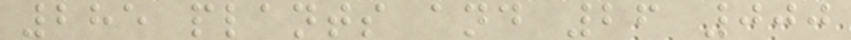285 plants and 26 000
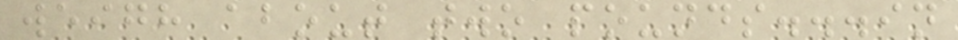weigh about two pounds...in
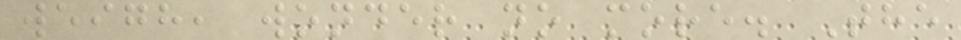weigh, wonder no more. The
